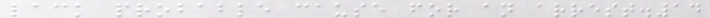lack probable cause for an arrest.14
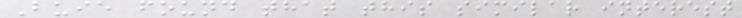Buie found that this similar interest
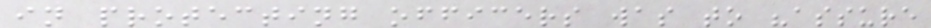in protecting officers was to "assure
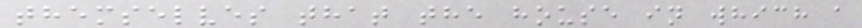themselves that the house in which a
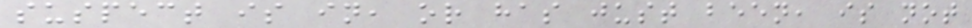suspect is in, or has just been, is not
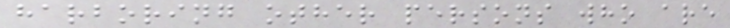harboring other persons who are
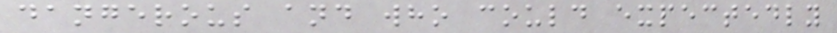dangerous and who could expectedly
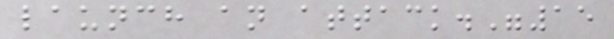launch an attack."15
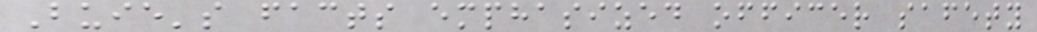Buie's facts emphasized officer safety
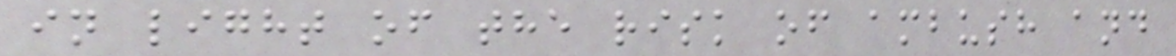in light of the risk of ambush and
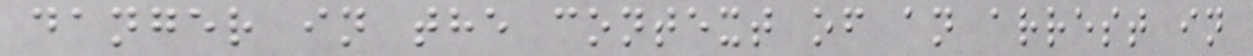danger in the context of an arrest in
